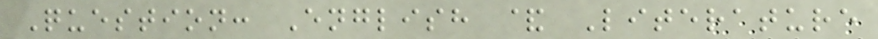Question: English & Literature
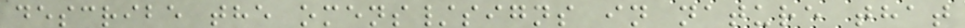describe the omens/signs in nature that
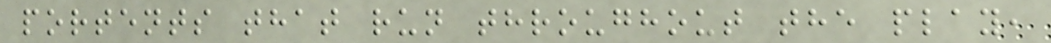portents that run throughout the play,
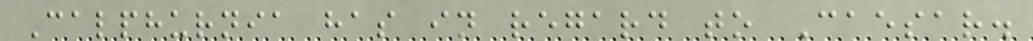Calphurnia has in regard to Caesar.
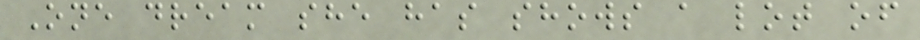One dream she has shows a lot of
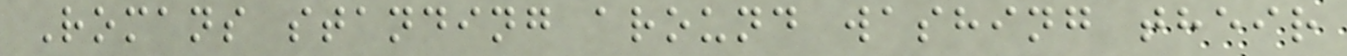Romans standing around washing their
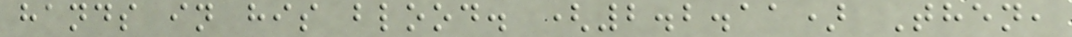hands in his blood. (2.2.11) Then,
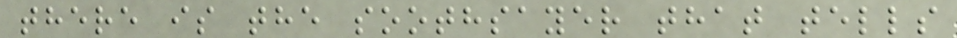there is the soothsayer that tells
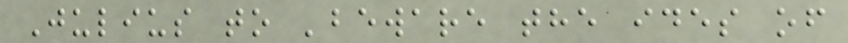Julius to 'beware the ides of
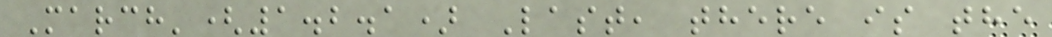March'(1.2.1) Last, there is the
